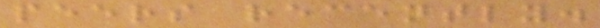peers recently.
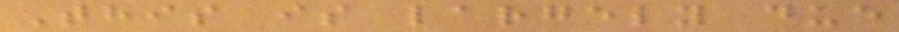This is largely due
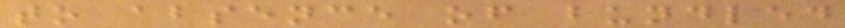to absence of bundled
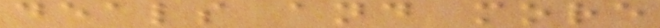deals and more
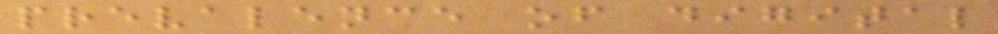prevalence of digital
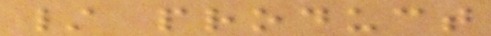/ product
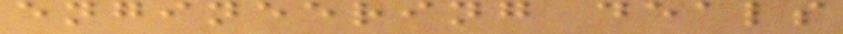engineering deals
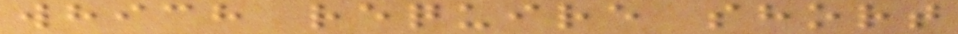which require short
